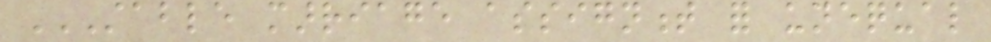STABLE MARRIAGE ASSIGNMENT FOR UNEQUAL
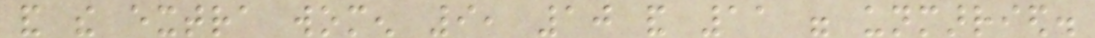and the extra women 9, 10 and 11 were unmarried.
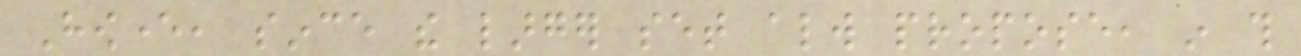However, since the larger set always propose, in this
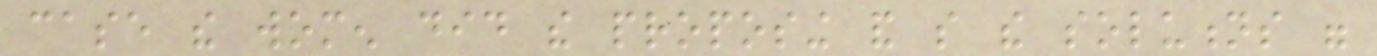case the women did the proposing and so the solutions were
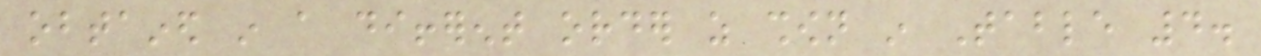obtained in a different order as shown in Table 4.
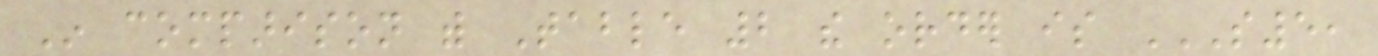In comparison with Table 2 the order is S5,
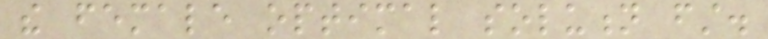the female optimal solution first.
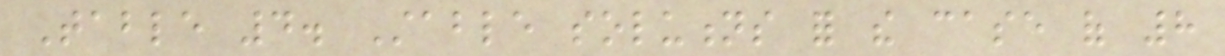Table 4. Stable solutions for the case of 8
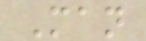Man
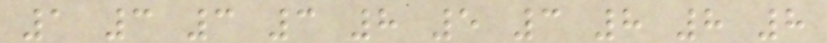1 3 3 3 8 5 3 8 8 8
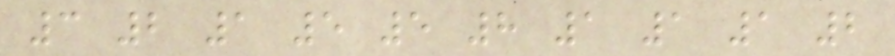3 2 1 5 5 8 1 1 1 2
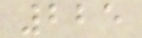225
